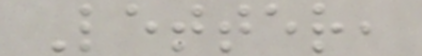Letter,
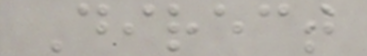Direct
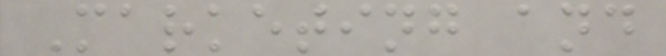Marketing and
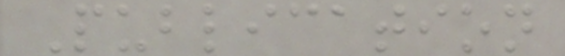Publication
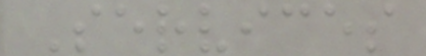Services
